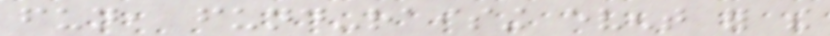fun, fund-raising event for the
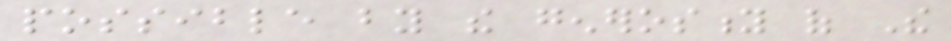possible by the generosity of The
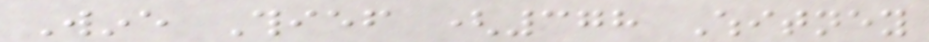Wine Thief (378 Whitney
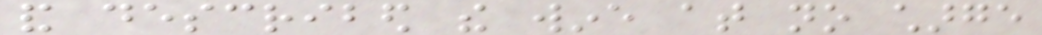and described the wine at no charge
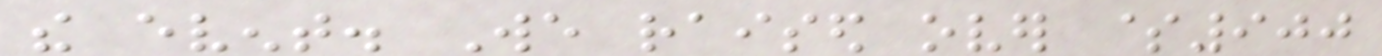the event. We raised over $900
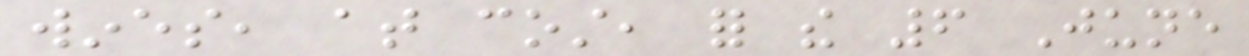wines, at cost, for the 6 June
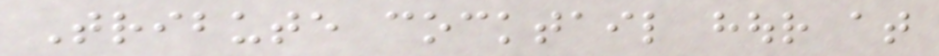Tribute cocktail hour at
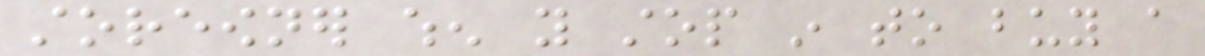storeowner when you stop in to buy a
